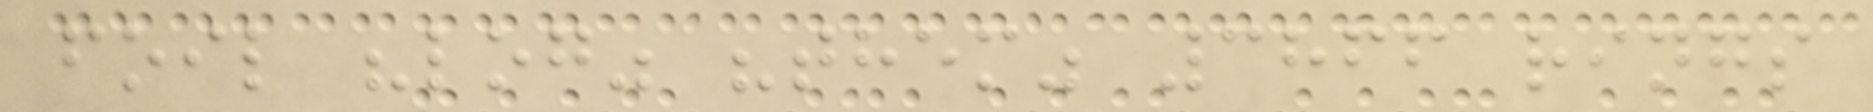foil "log" "them" 3866 rings
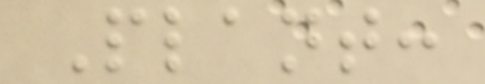Plant:
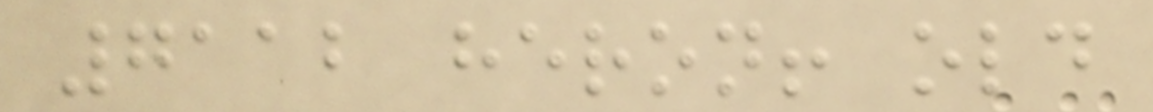7112 heron! old
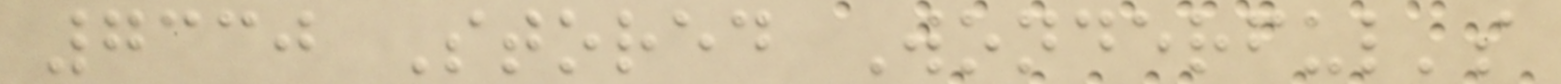7330 Stored Wonderful's
